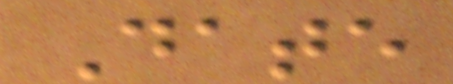Date
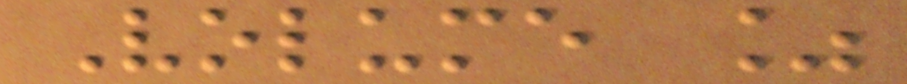Volume %
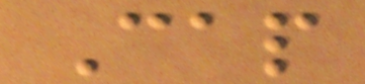Cap
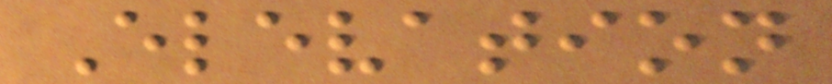Elevation
